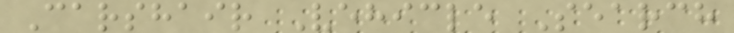Carshair Vehicle Search
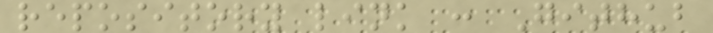repository link : Github
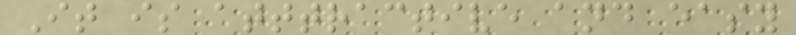It is atttractive and easy
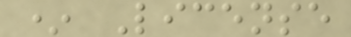* License
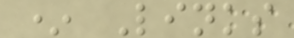* Links
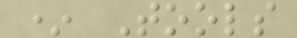* Tools
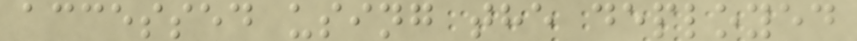accessed using the deployed
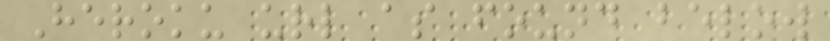Heroku url as found below
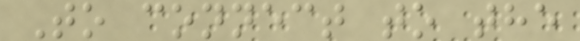To connect to the
